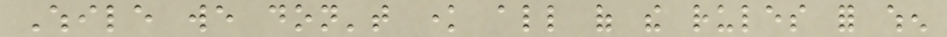While we don't know all of the rules for when
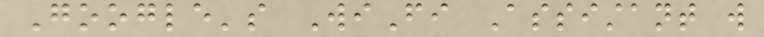Google's WiFi Assistant will
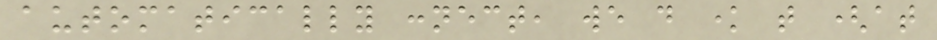automatically connect, we do know that (at
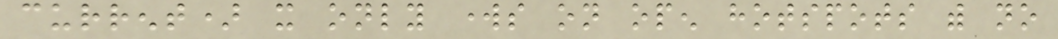current) it only works on open hotspots with no
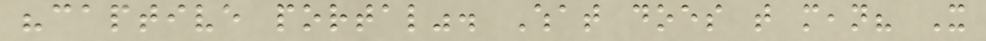"captive portal". What does that mean? It
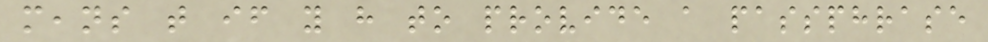means that if you have to provide a passphrase
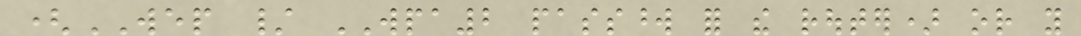(WEP / WPA2 password for the router) or you
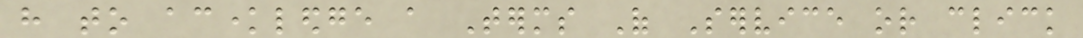have to acknowledge a Terms Of Service or click
